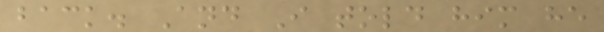back. And I told him he
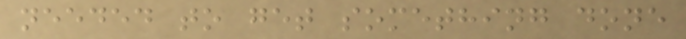needed to get something done
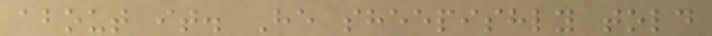about it. He sheepishly told
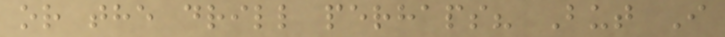or the drill perhaps? But I
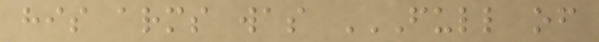his arms was FULL OF
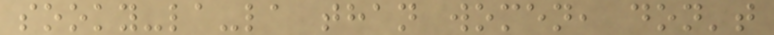sooky-la-la than women, don't
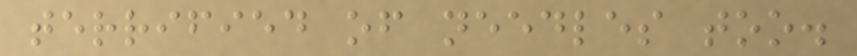terrified of needles too.
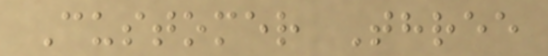Customer Three
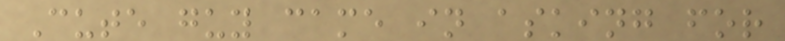Cute guy came in asking for
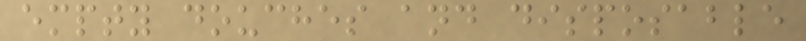empty douches and disposable
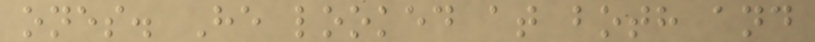ones. He looked at both and
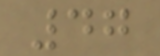47
